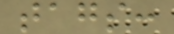tags:
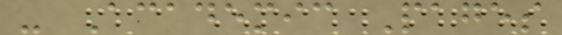- Academic Pages
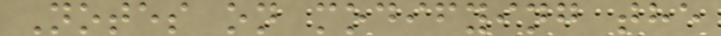Notes on modifying the
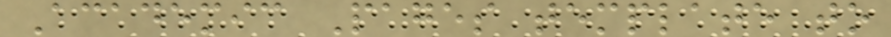Academic Pages template to
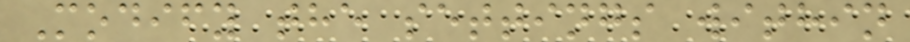Modify the settings within
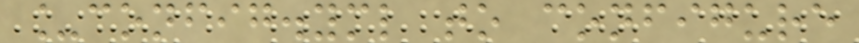_config.yml to configure
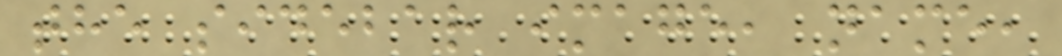the sidebar image, name,
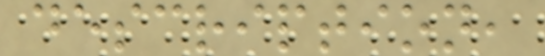description,
